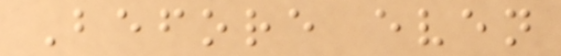Before even
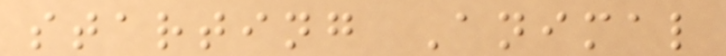starting Animal
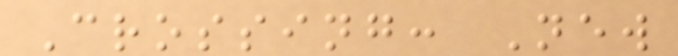Crossing: New
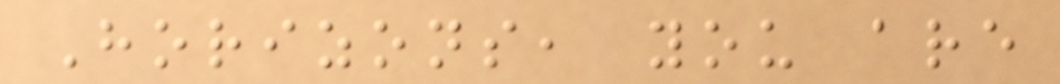Horizons, you are
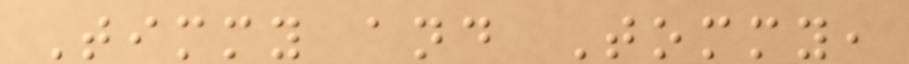Timmy and Tommy,
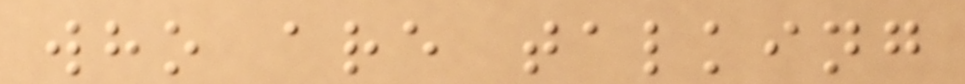who are talking
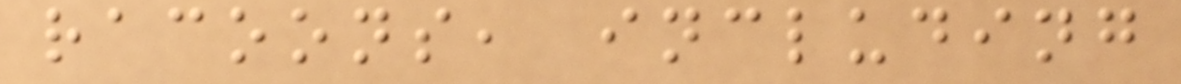racoons, including
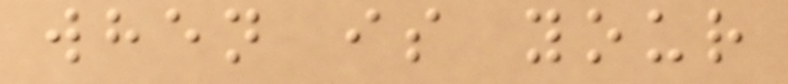when is your
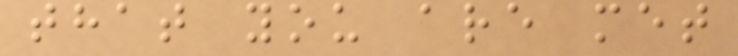that you are met
